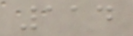114
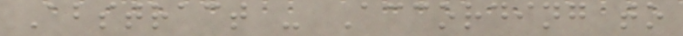Abstract - According to
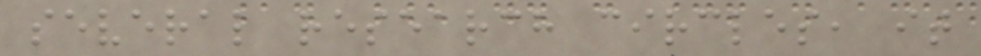several research circles, it
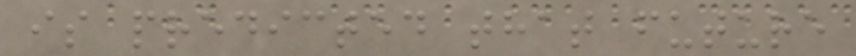is predicted that future
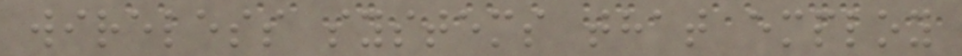wireless systems that employ
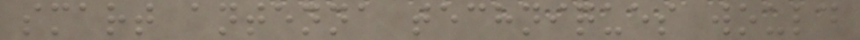smart antenna techniques would
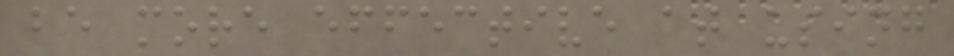be more effective at using
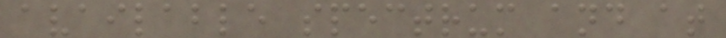available spectrum and at
